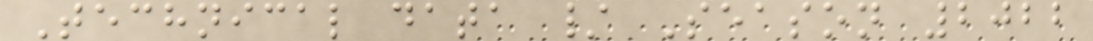Technical data / Season 2022
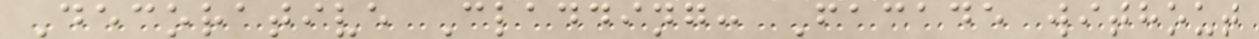Decorative Cladding: Facade without
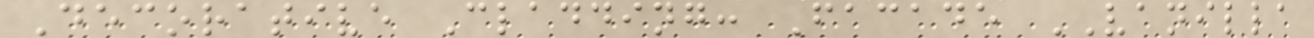Decorative Cladding: Facade VANILLA
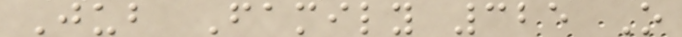Jub Family 325 O
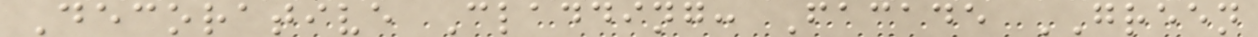Decorative Cladding: Facade GREEN
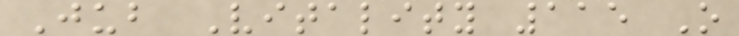Jub Vitality 115 O
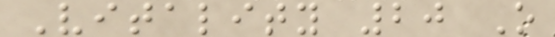Vitality 20 O
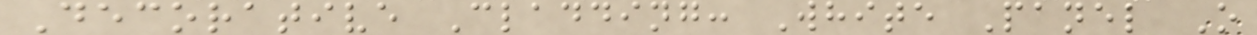Decorative Cladding: White Panel O
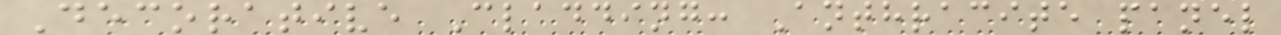Decorative Cladding: Anthracite panel
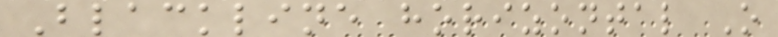Blackline horizontal O
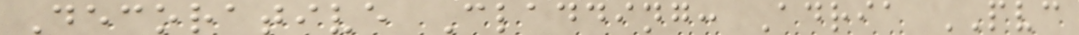Decorative Cladding: Adria PVC
